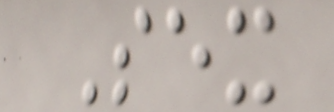Sex
